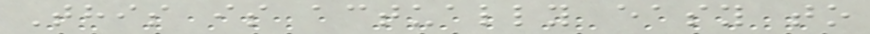This is actually easy to
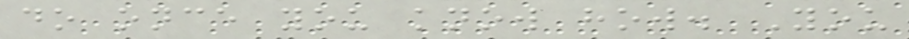do once you know how. You
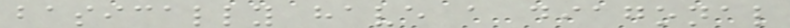basically have a diagonal
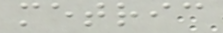metric
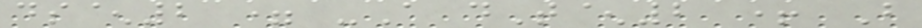ds^2 = -A dT^2 + B
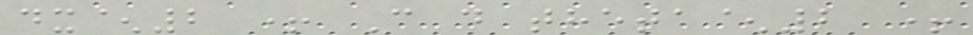dx^2 + C d theta^2 +
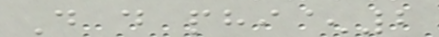D d phi^2
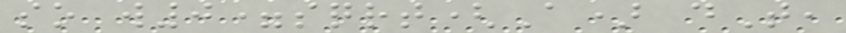so w0=sqrt(A) dT,
